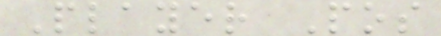Player Pos
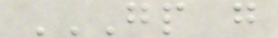GP G
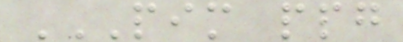PIM PPG
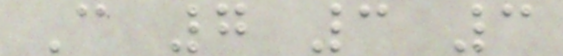C 7 3 3
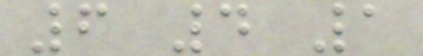6 4 1
